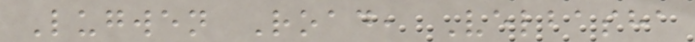Lugwen Road, Velbasha
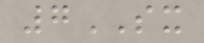7SX
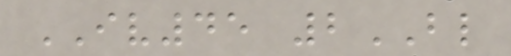IV45 2BL
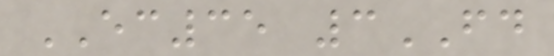EC35 3FD
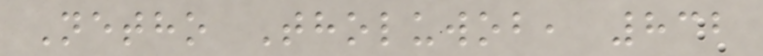Netho Tholuwob, 832
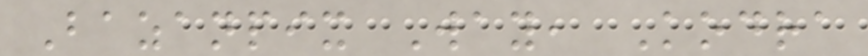Bazanpix Way, Kodra
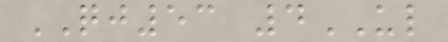QJ53 4UL
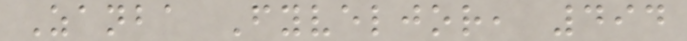Zanba Fyveljor, 494
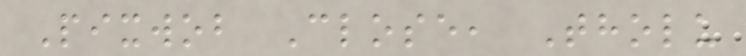Pixwob Close, Tholu
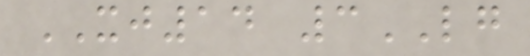XJ14 3LG
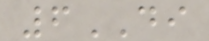6DI
